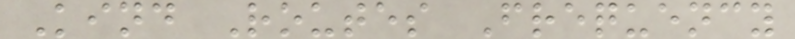Kind Routes Frequency
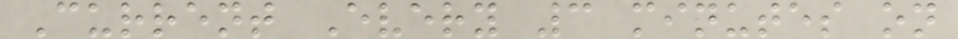Current Every 3 minutes on
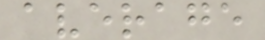average
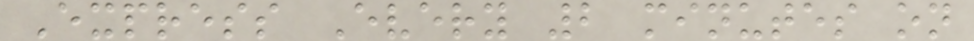Express Every 2 minutes on
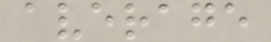average
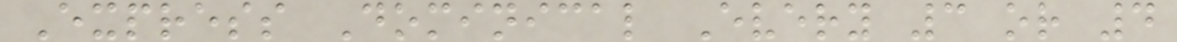Express Dominical Every 3 or 4
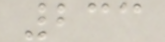233
